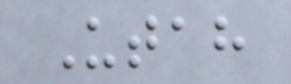Utah
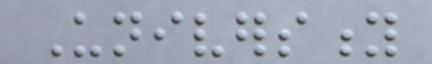University
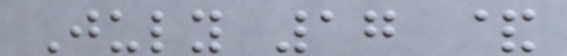July 17 &
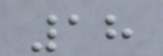18
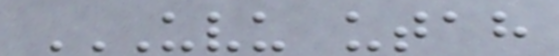UVU UTAH
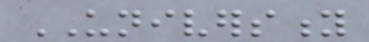UNIVERSITY
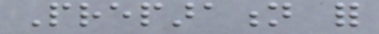Preparation for
